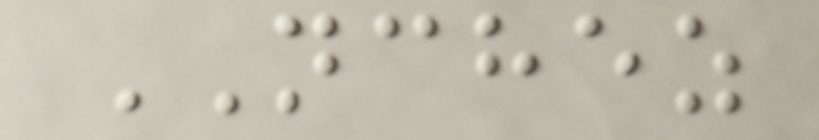NCHEZ
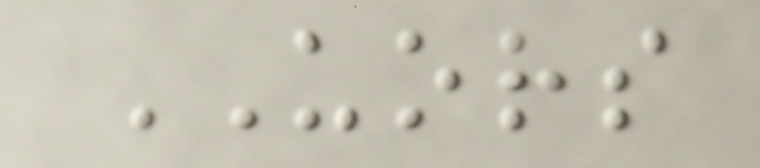UORS
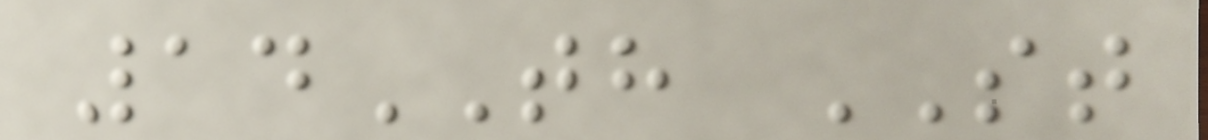14TH ST
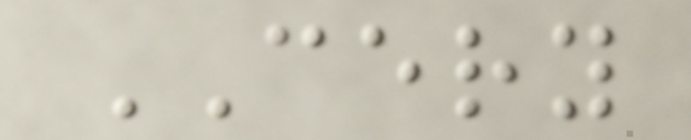CERY
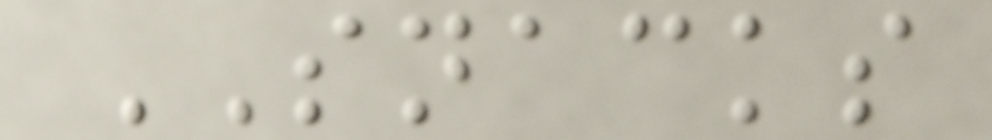SNACKS
